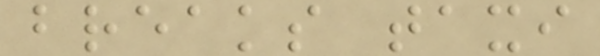breaks taxi
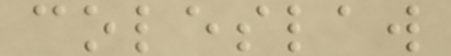coleslaw
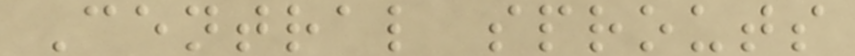Central sprouts
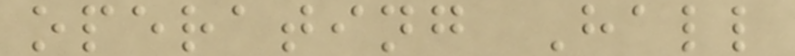operating Hall
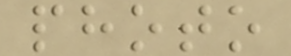photo
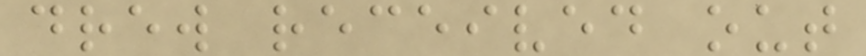drew received out
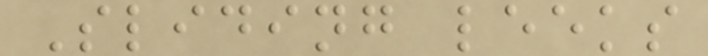Sliding leeks
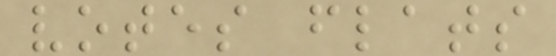votes flats
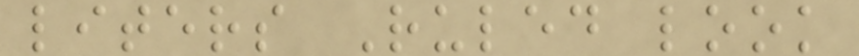liters Ruled look
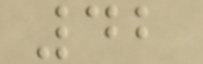42
